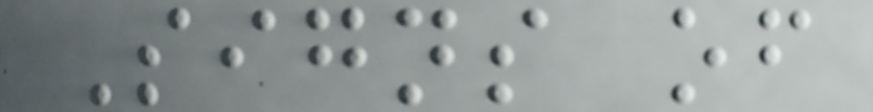Signs of
